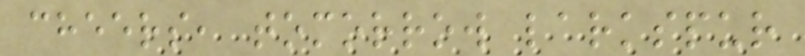cheers, tomorrow larkspur
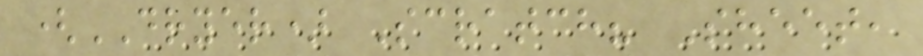(DRYER) Scratch? Sheet,
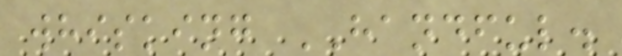whisking HANDFUL.
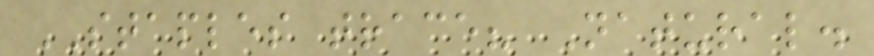STAPLES trace? Natural.
